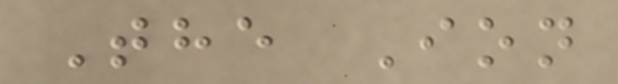The Ion
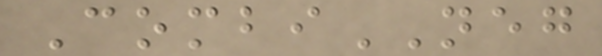CombiNEG
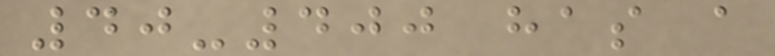40-400 has a
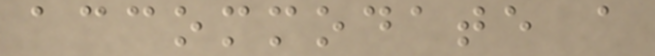accommodate a
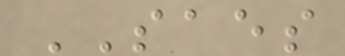SAES
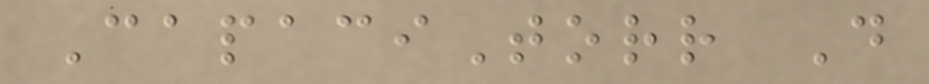CapaciTorr D
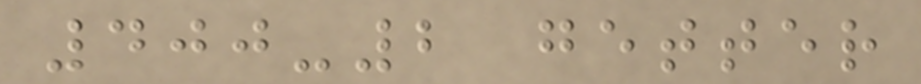400-2 getter
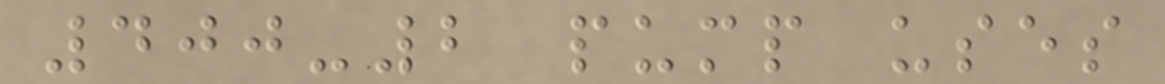400-2 pump uses
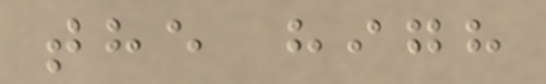the high
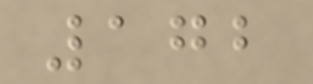172
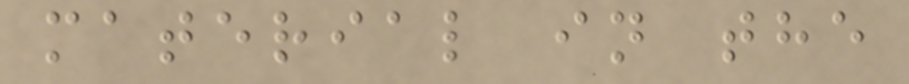material in the
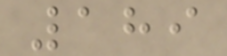189
